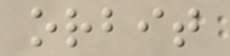orbit
